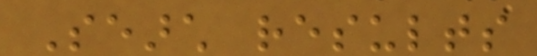Search results
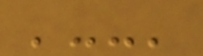'--'
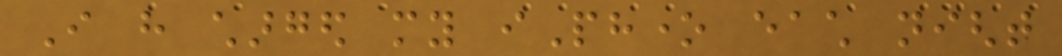I have charged my iPhone each night
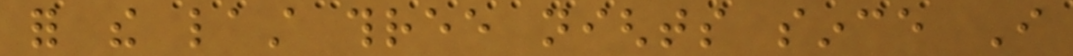for the last three nights since I
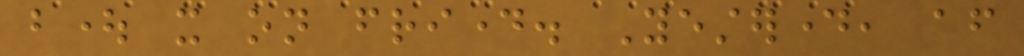bought it on friday. Yesterday, after
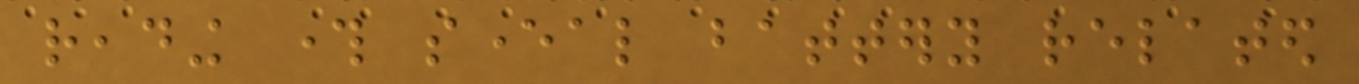reading through several battery related
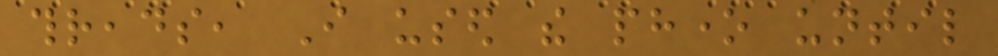threads, I used the phone until
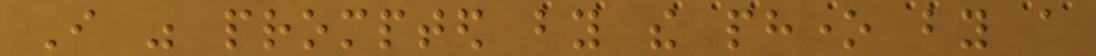I was prompted by the phone by a
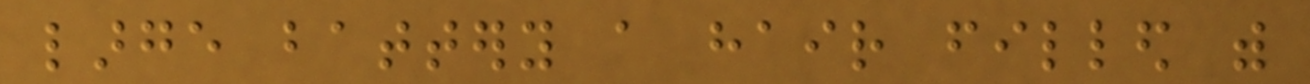large battery a hair filled with
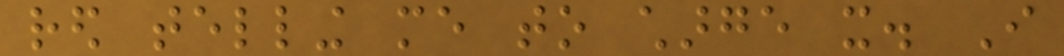red telling me to charge it. I
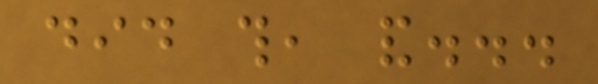did this, and...
